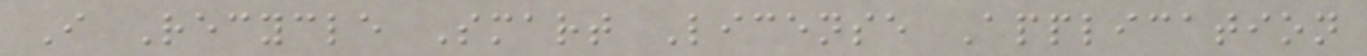I Recycle Smart License Application
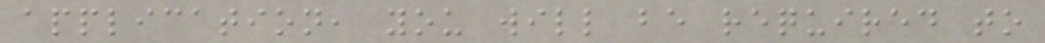application, you will be required to
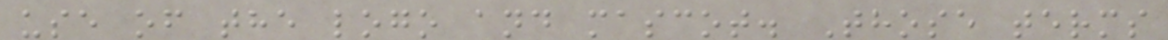use of the logo and mascot. Those terms
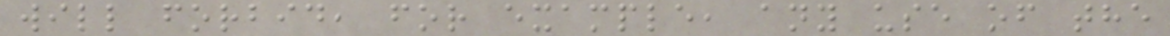will forbid, for example, any use of the
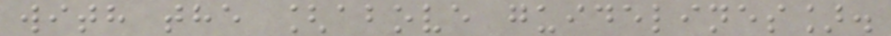with the [above guidelines].
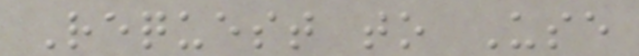Request to Use
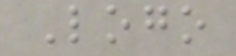Logo
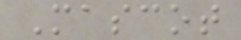Mascot
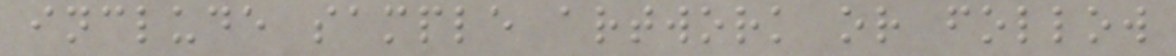include sample artwork or follow
